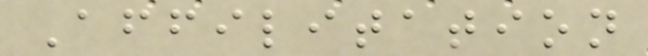Affilitation
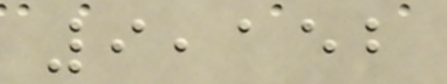9,152
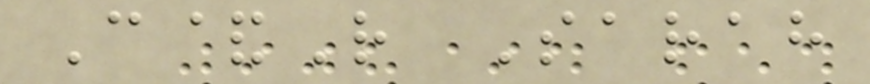C&R Sarah
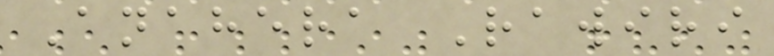Anahera Rawiri
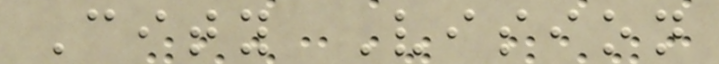City Vision
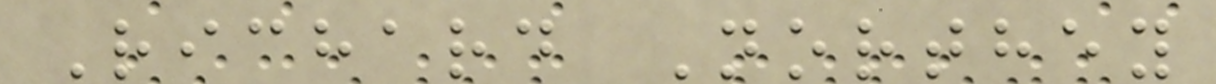Richard Northey
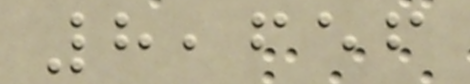8,656
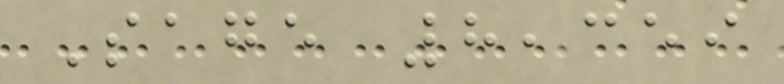Sage 8,359
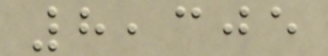8,305
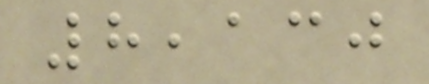8,130
